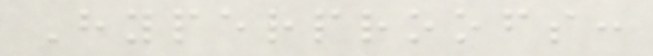Hyperproofs:
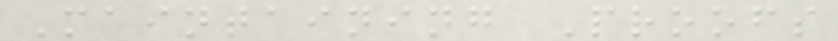Maintaining Proofs
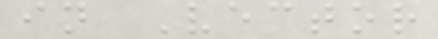in Vector
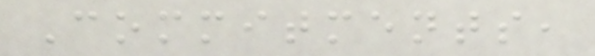Commitments,
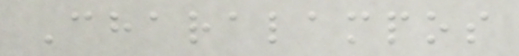Charalampos
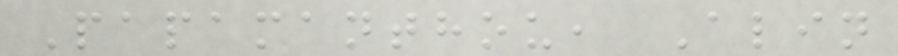Papamanthou, Alin
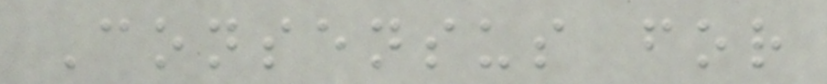Consensus for
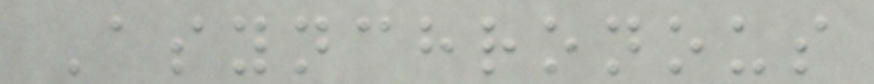Asynchronous
